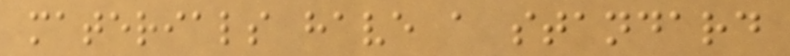materials have a standard
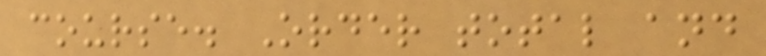course. Order total and
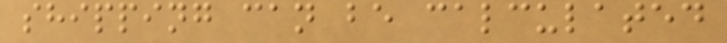shipping can be calculated
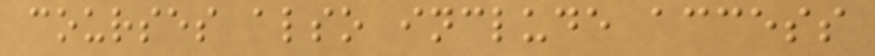courses also include access
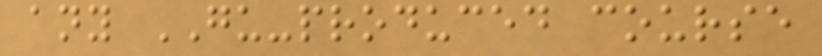any GU-produced course
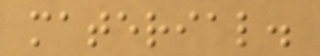material.
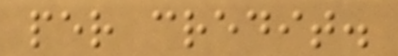per credit.
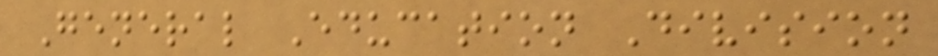General Education Division
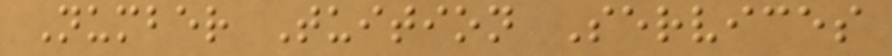Number Tuition Services
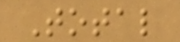Total
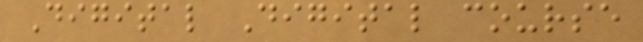Digital Digital course
